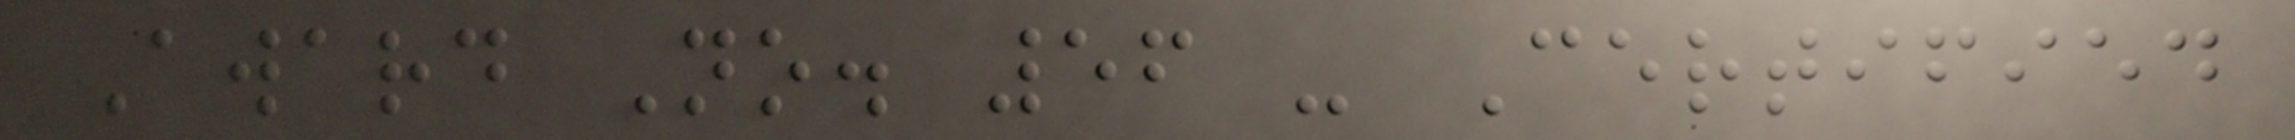Award No. 56 - Certified
